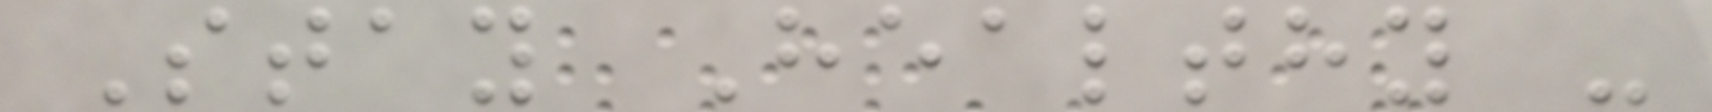Stay Healthy -
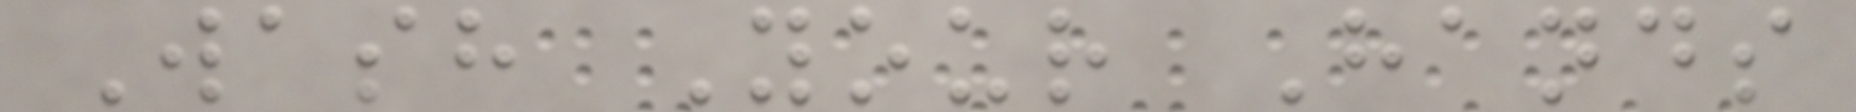Wash Your Hands
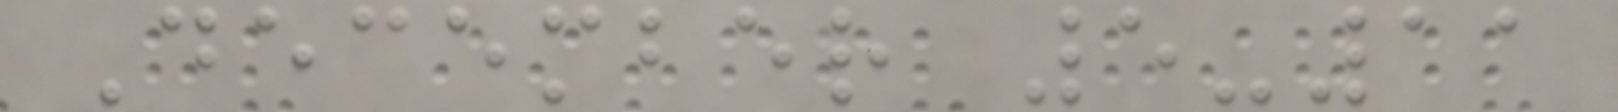December 5-11
